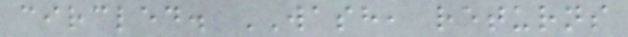circled. WASH, returns
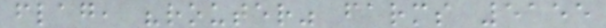flag, "router" farms 5155
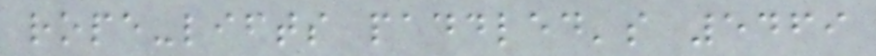rope-lifts paddled's 5469
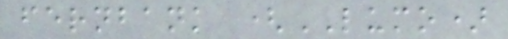fernbank (LUMO)
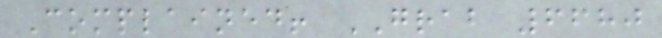Complained! GRAB 6680
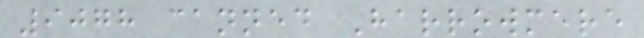9078 canned Harrowmere
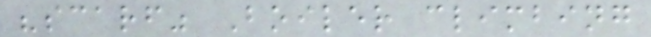"scarf" Boiler climbing
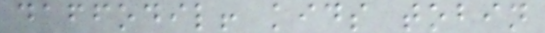daffodil! kids tobin
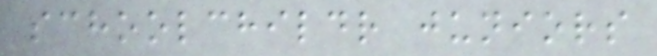schoolchildr juniors
